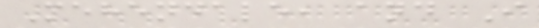Mehendale, and I
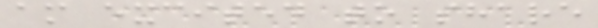am excited to share
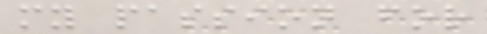my passion for
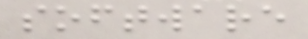software
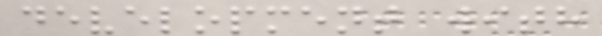development with
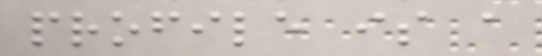profile is a
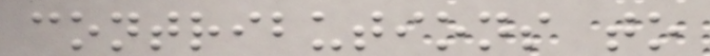contributions to
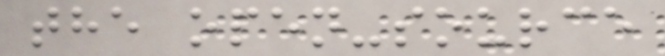the open-source
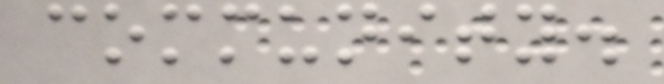community.
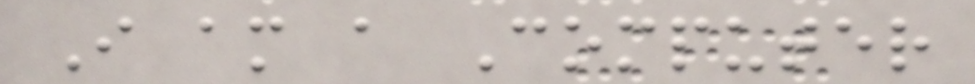I am a Computer
